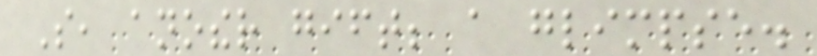So, another gift; a glimpse.
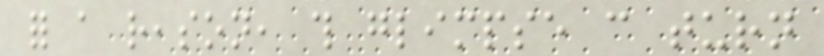for a reason, this glimpse can turn
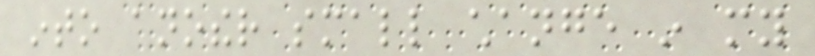into another small change in my
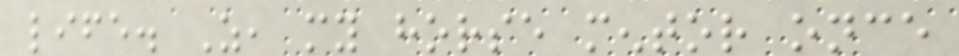life. As, my horse mentor once
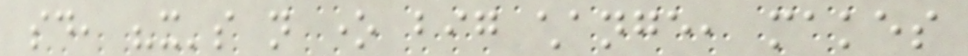said, "it's not one big change, makes
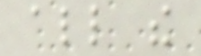all the
